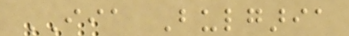IIA Bulgaria
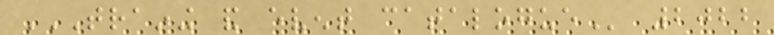TRAINING AND EVENT CATALOGUE 2022
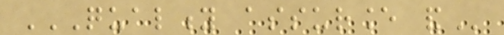QUALITY ASSURANCE AND
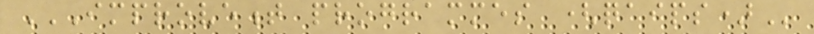IMPROVEMENT PROGRAMMES (QAIPS)
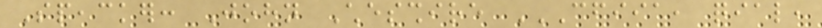Speacker: John Chesshire CFIIA, QIAL,
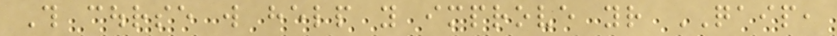This course will help you improve your QAIP,
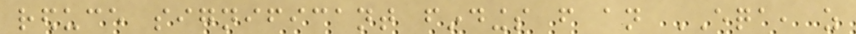reduce significant findings from an EQA, as
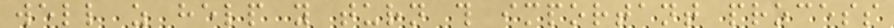well as help you turn this important process
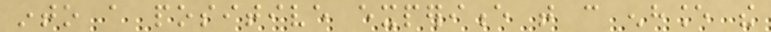into a positive experience that can enhance the
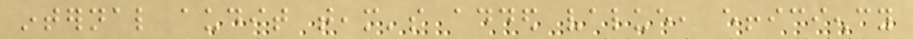internal audit team's added value, efficiency
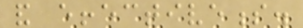and effectiveness.
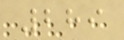289
